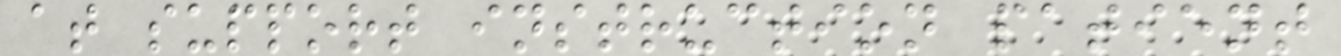at support instruction patient
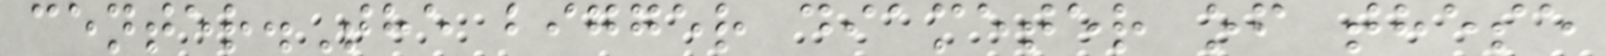center.The bigger diameter of these
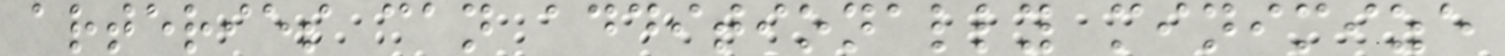arteries can additionally minimize
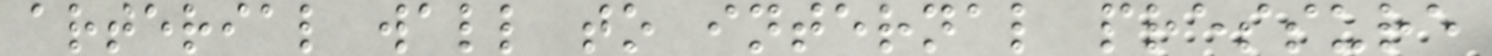arterial wall to internal pressure
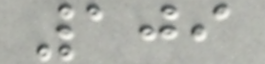109
